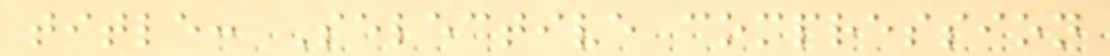title: Selective compression
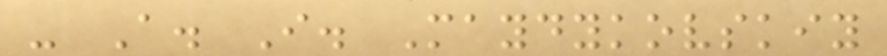- A. I. Maydykovskiy
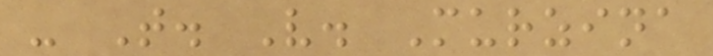- T. V. Murzina
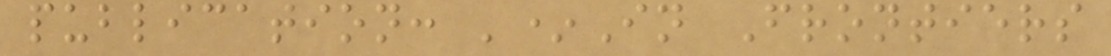publication: '*In Frontiers
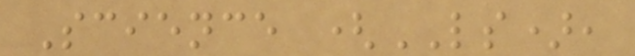Science (LS),
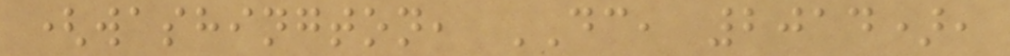(washington, DC, 2014),
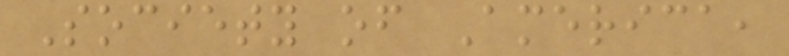Society of America,
